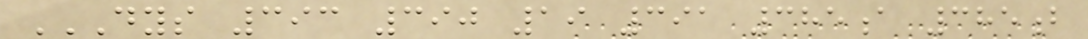DYS 393 390 19 391 385A 385B
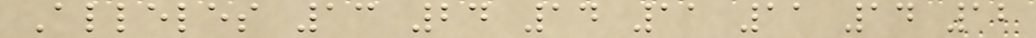Alleles 13 24 14 11 11 14 12
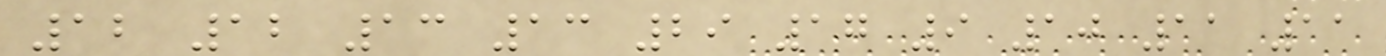12 12 13 13 29 17 9 10 11 11
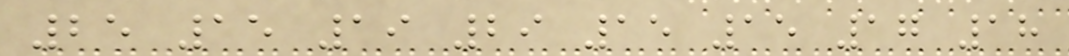25 15 19 29 15 15 17 18
